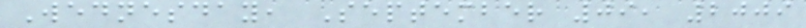Wednesday, September 09, 2009
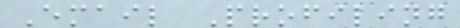Email Profiling
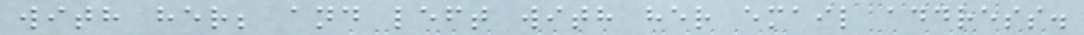with her; and left with her email address.
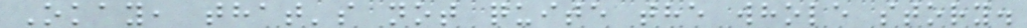Okay, that's not quite the whole story.
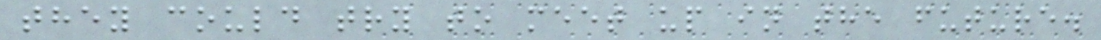they could try to meet up in the future.
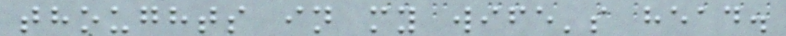thoughts in my wife's head.
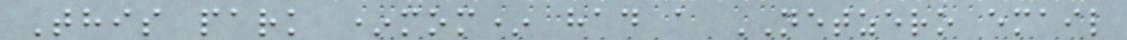This park *mom* had a NETZERO email
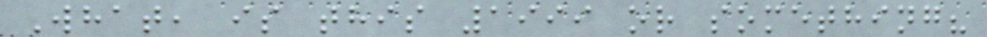What, is this 1999 or something?
